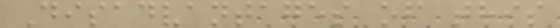Disadvantages of this
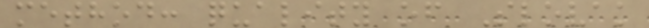method: quality of Slovak
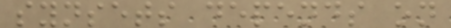synsets depends on
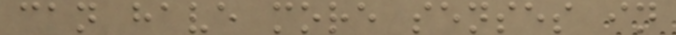can have more senses in
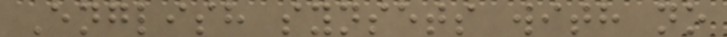English synsets with no
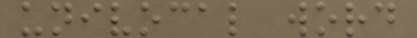univocal word
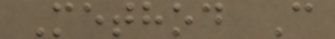Method C
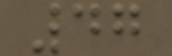47
